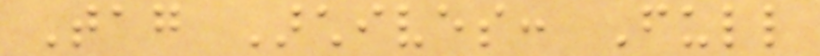Tag Archives: Full
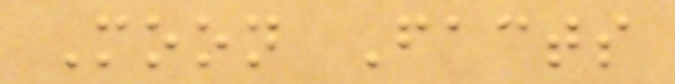Moon Facts
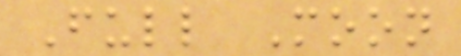Full Moon
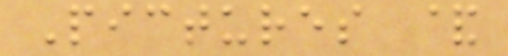Pictures &
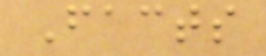Facts
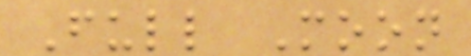Full Moon
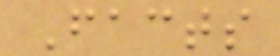Facts
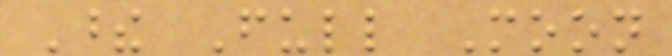These Full Moon
